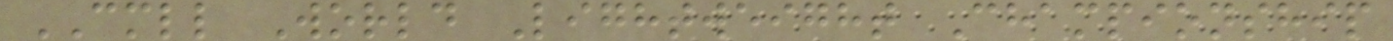CMLL World Lightweight Championship
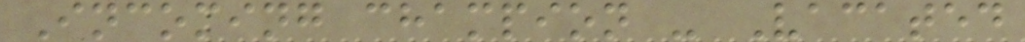Incoming champion - Vacated
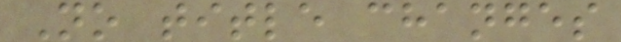No title changes
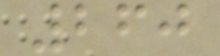260
